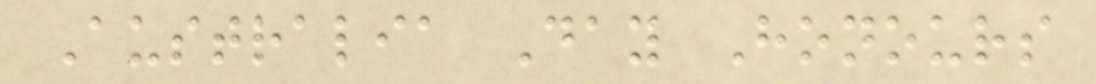Australia Day Honours
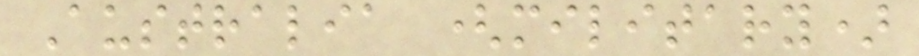Australia (military)
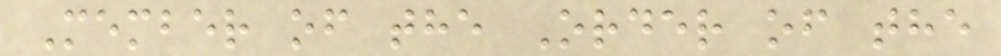Member of the Order of the
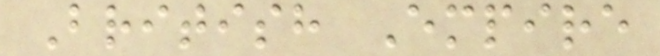British Empire
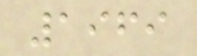1969
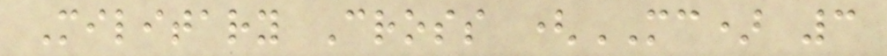Military Cross (MC) 3
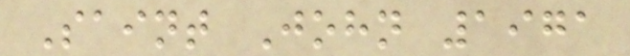Saint John 1971
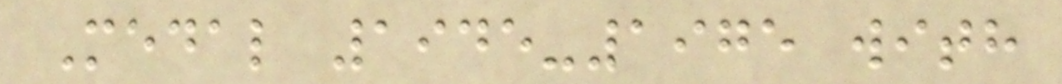Medal 1945-1975 with
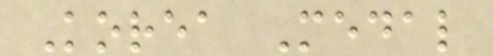Korea Medal
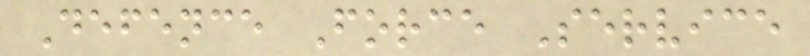Defence Force Service
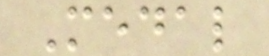Medal
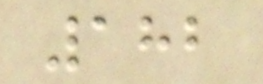182
